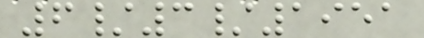6/3/1951
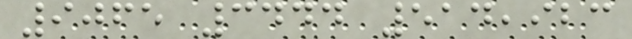9065 3444 514,923
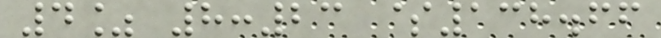4% 8:23 $138.66
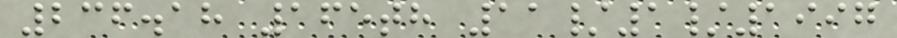236.18 165th 11/1/1997
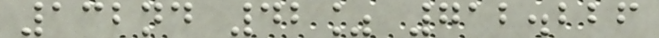132nd 42% 712.226
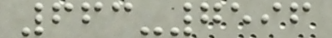663-7596
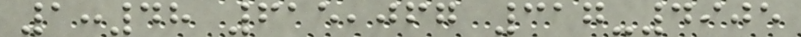1:48 615,067 317-4905
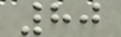80
